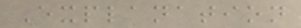Explanation
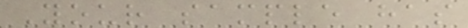Your sample has
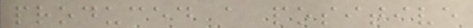produced a positive
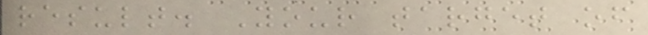result. Your target of
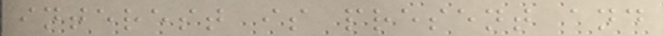interest is present and
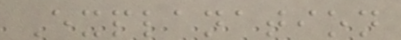Explanation
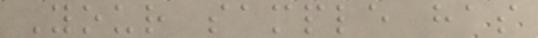Your sample has
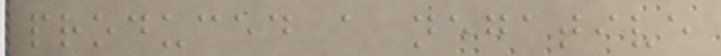produced a negative
